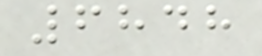6848
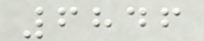6846
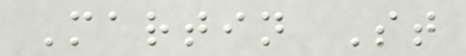Martin St
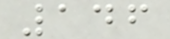146
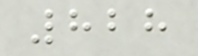828
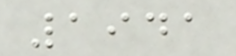1941
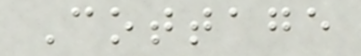Cottage
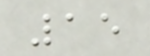15
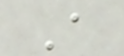A
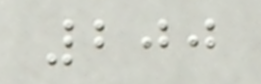200
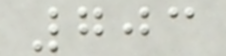703
